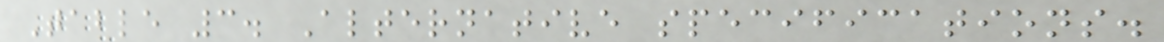Table 3. Alternative specifications.
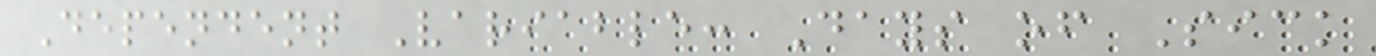Dependent Variable: Days of Sick
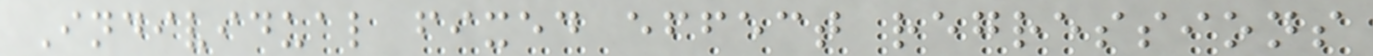Individual fixed effect regressions
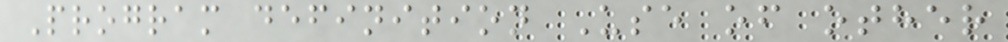Program definition Use of other
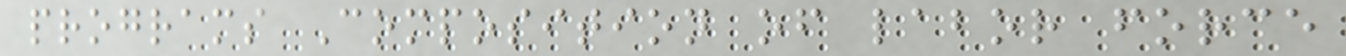programs Composition of labor force
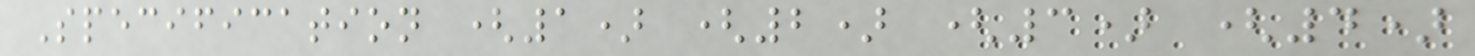Specification (1) (2) (3) (4)
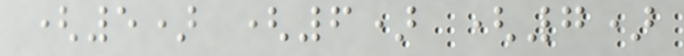(5) (6) (7)
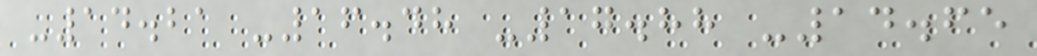-14.21 -16.48 -17.88 -14.65
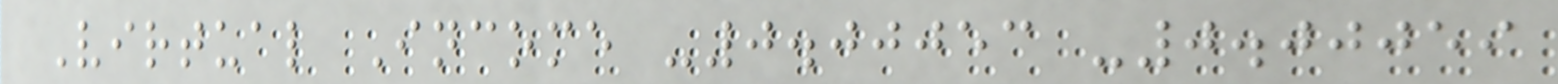Virtual Income -0.00053 -0.00059
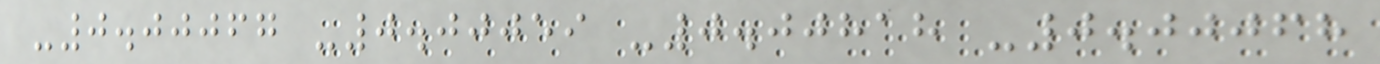-0.00067 -0.00059 -0.00818 -0.00068
